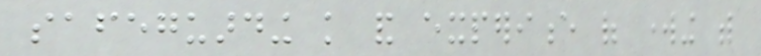safeguarding knowledge and experience of working with
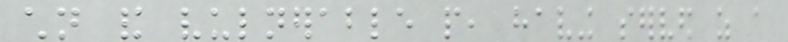children and vulnerable people, having served as a
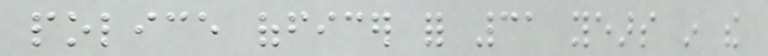police officer for 31 years in the
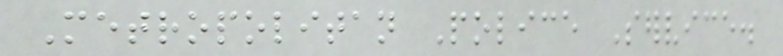Metropolitan Police Service.
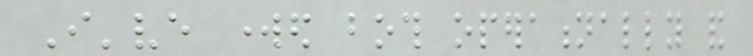I've worked both operationally and
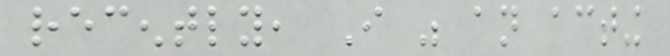recently, I was an acting
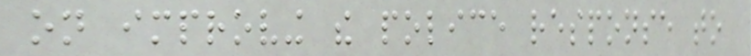on improving the police response to
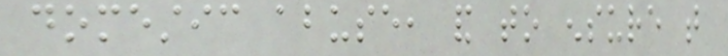domestic abuse, and to ensure that
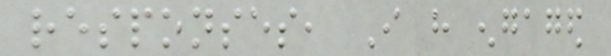responses, I have engaged
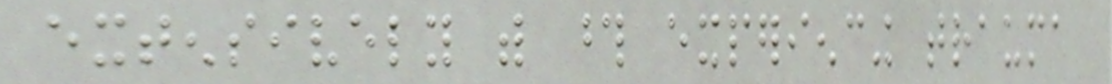extensively with those experiencing trauma
